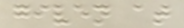given at
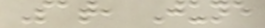Sat, June
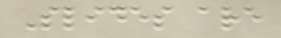Slides are
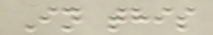In this
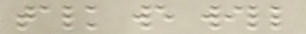talk we will
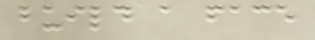build a face
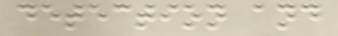detection and
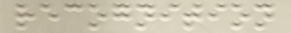recognition
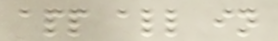app all in
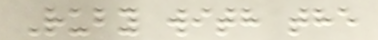Ruby with the
